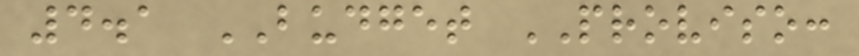4.1 BUDGET PROVISO:
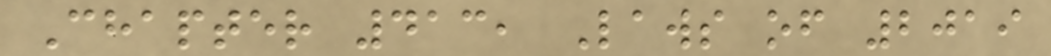Chapter 413, Laws of 2019
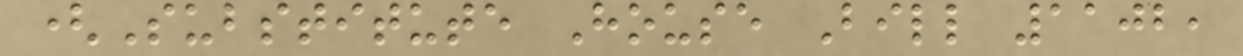(Substitute House Bill 1102,
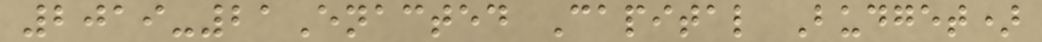2019-21Enacted Capital Budget)
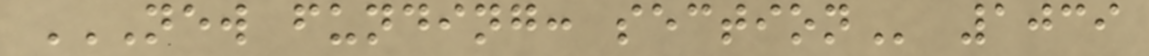NEW FUNDING: SECTION 1039
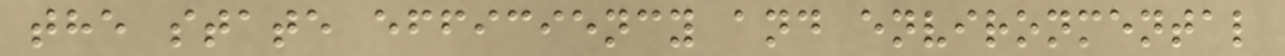the state efficiency and environmental
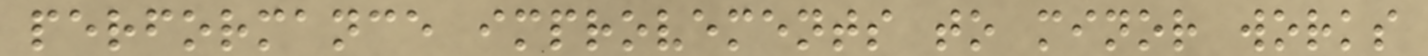performance improvements to minor works
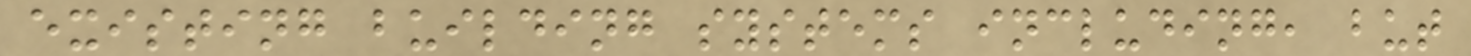existing building systems including, but
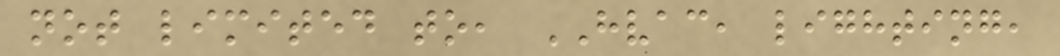not limited to, HVAC, lighting,
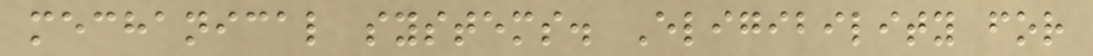mechanical systems. Eligibility for
